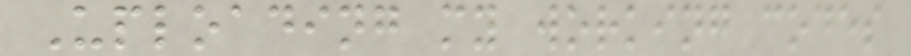Uploading my working codes
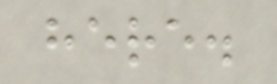here.
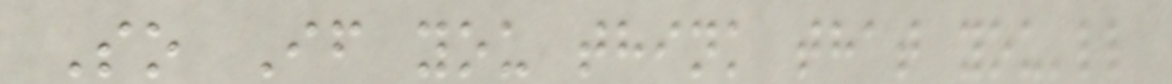So If you think that you'll
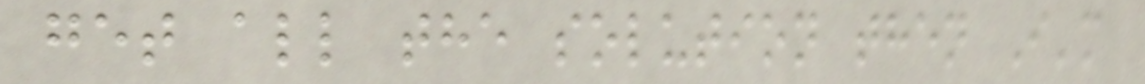get all the solution then I'm
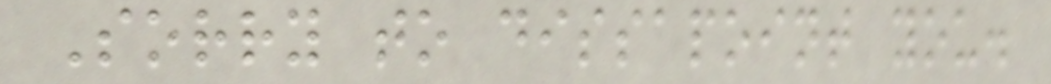Sorry to dissapoint you.
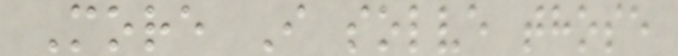More I solve those
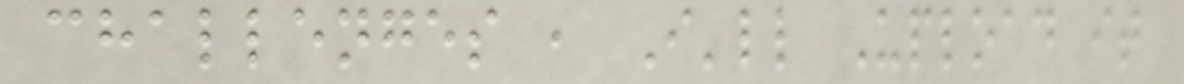challenges , I'll Upload it
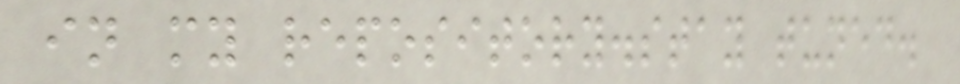in my repository.stay tuned.
